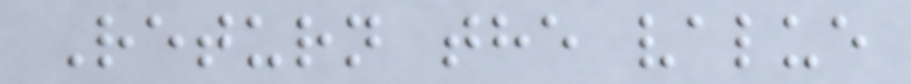Return the value
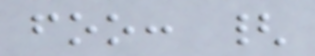foo: {
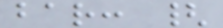bar: {
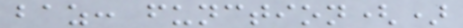baz: function()
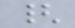{
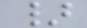}
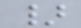}
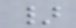}
